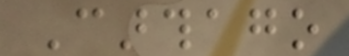Carthago
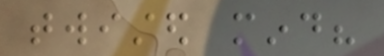twisted mind?
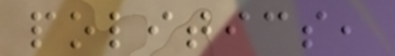politics,
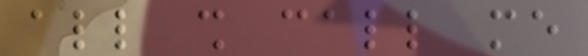all shall call me
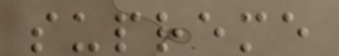supreme
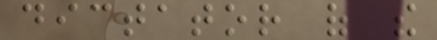dictator of the
